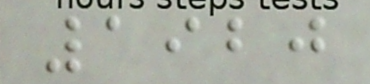1920
